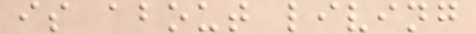is about living
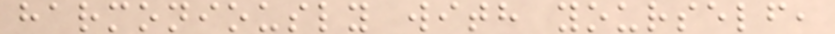harmoniously with yourself,
